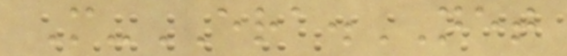M-ERA.NET
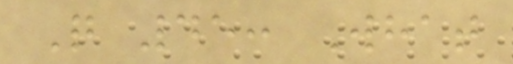Q 45: What
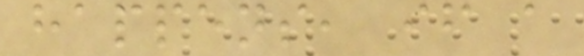happens, if a
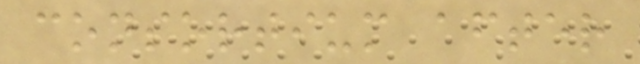consortium after
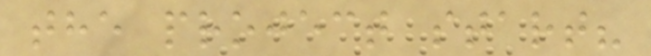the project start?
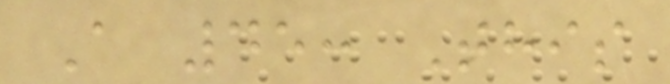A 45: This
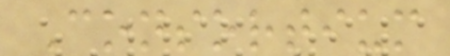Consortium
